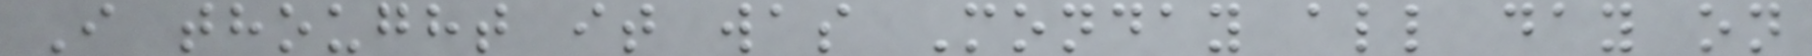I thought it was Monday all day on
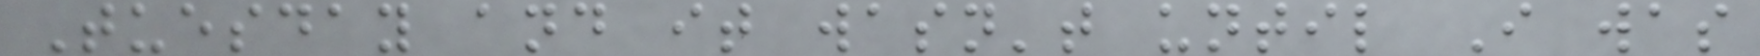Tuesday and it wasn't until I was
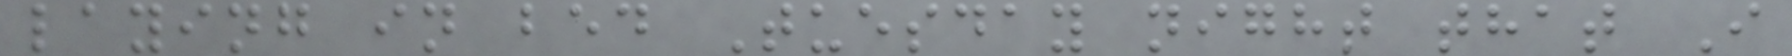laying in bed Tuesday night that I
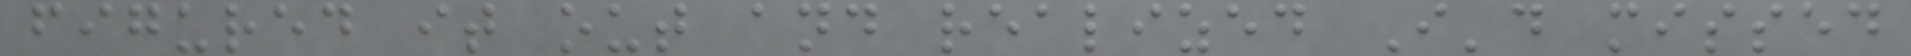figured it out and realized I'd missed
